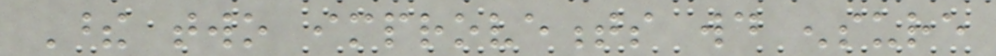These two improvements would ensure
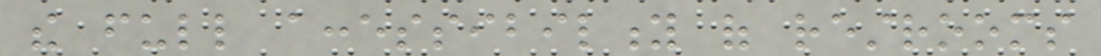the full accessibility of restrooms
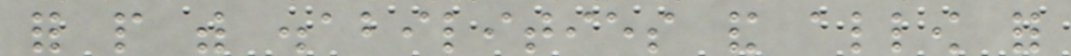for people with disabilities and allow for
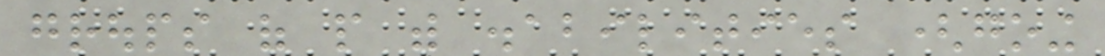groups of people with disabilities (going
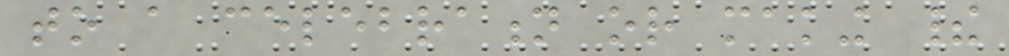to a celebration or making their
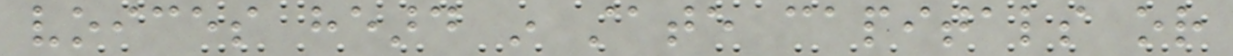voices heard in state capitals or
